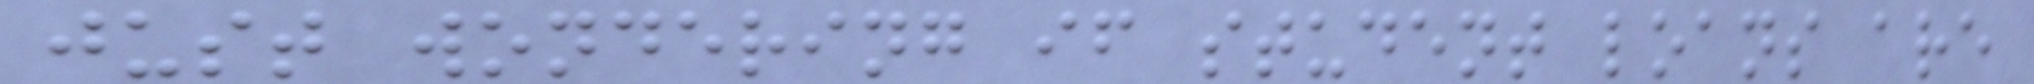just wondering if student loans are
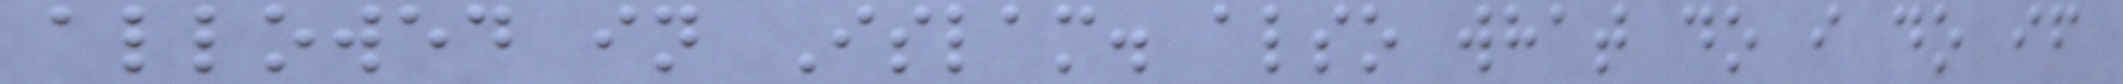allowed in Islam. also what do i do if
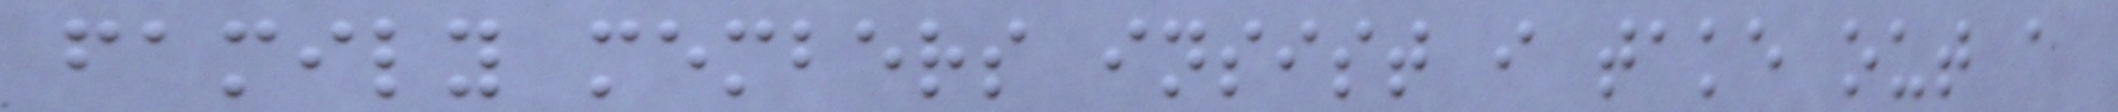family members insist i take out a
